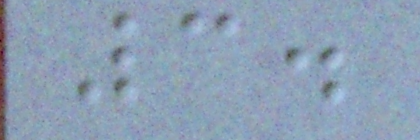3.
